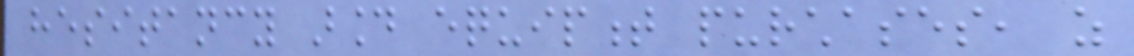hesitancy around equipment purchases, as
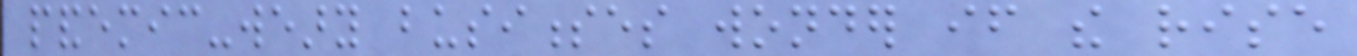pandemic-weary businesses wonder if the rise
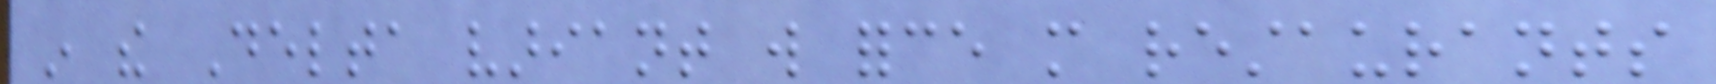in the Delta variant will force more restaurants
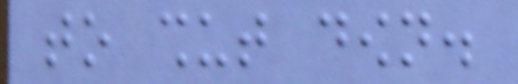to shut down.
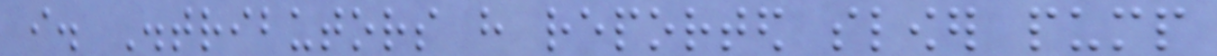i. Distributors have reported slower pump
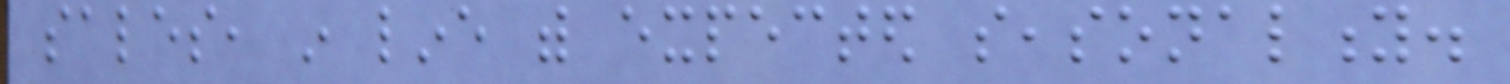sales, in line with expected seasonality.
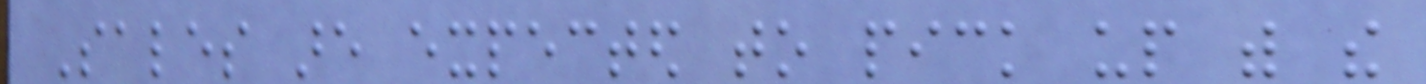Sales are expected to pick up with the
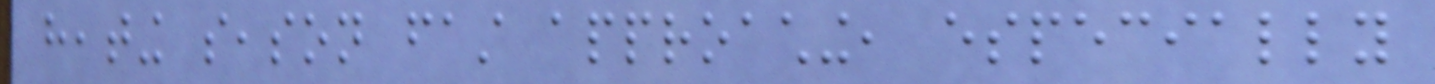heating season fast approaching, especially
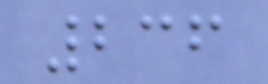236
